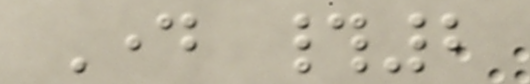Day #2
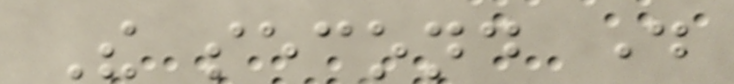The second day
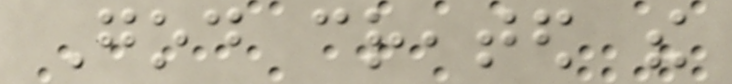God created the
